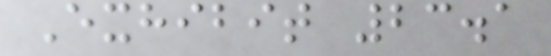Exhibit 23.1
